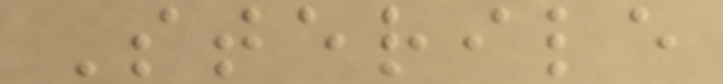Sterile
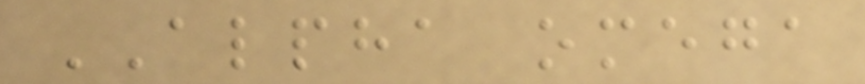ALPHA omega
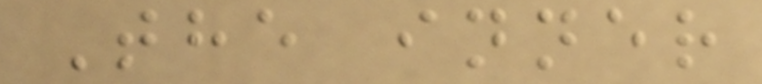The inner
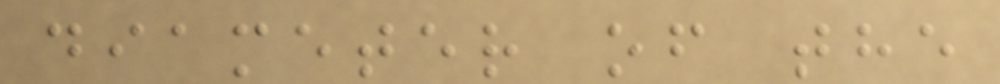diameter of the
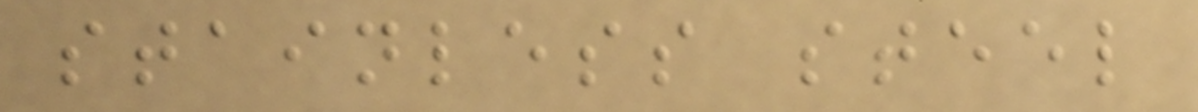stainless steel
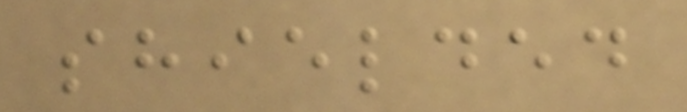shielded
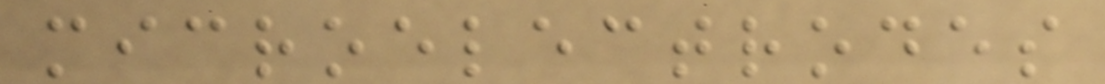microelectrodes
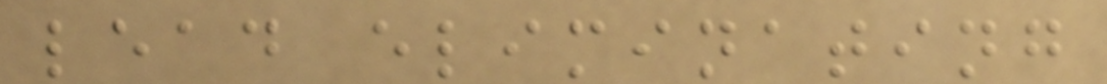lead eliminating
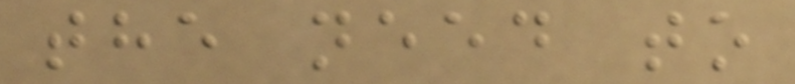the need to
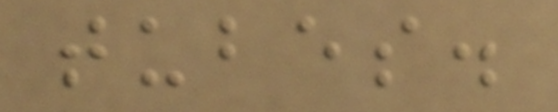tubes.
